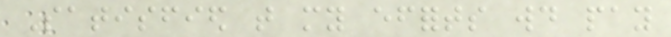Satisfied that my efforts would pay
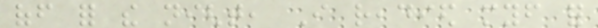off for the night, I readied myself for
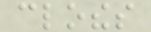clothes
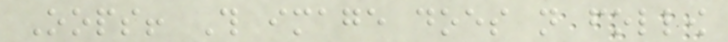Oops! This image does not follow
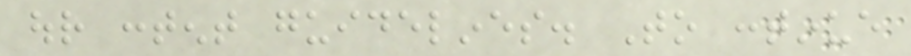our content guidelines. To continue
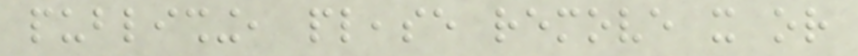publishing, please remove it or
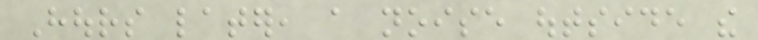Hours later, a noise outside the
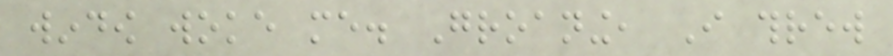window woke me. Groaning, I threw
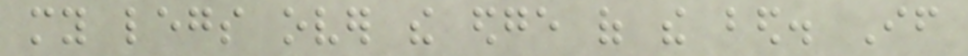my legs over the edge of the bed. If
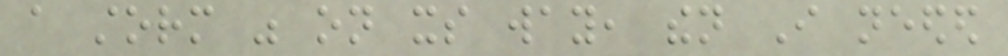a storm was on its way, then I needed
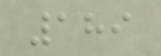189
